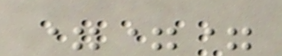===
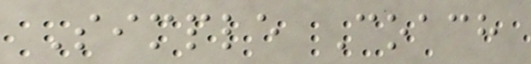Simple Coach
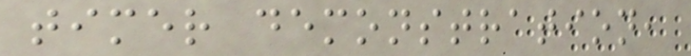timer demonstration,
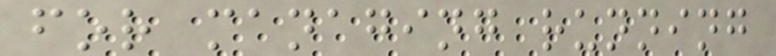for managing running
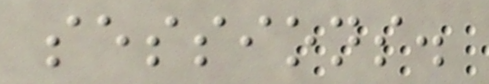sessions.
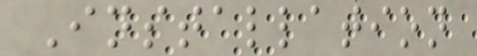Installation
